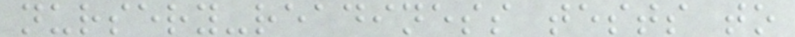nursery-readiness tests to
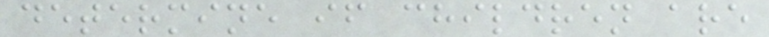determine if children are
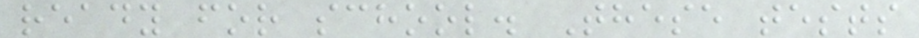ready for school. These tests
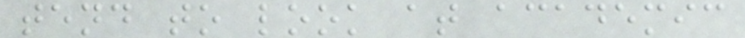tend to look at academic
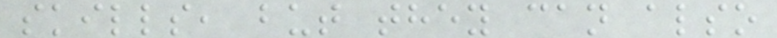skills, but they can also
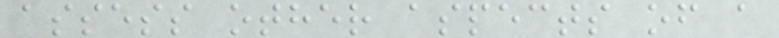assess other aspects of a
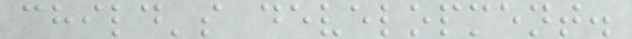child's development.
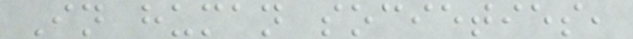In human societies,
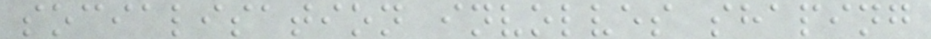socialisation involves shaping
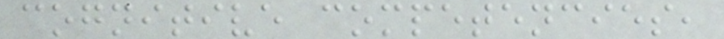cognitive competencies,
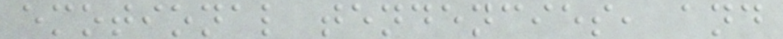emotional tendencies, and
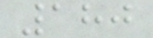180
